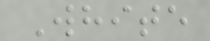White
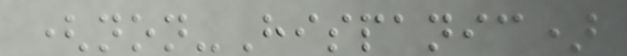(non-Hispanic)
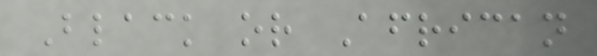Black or African
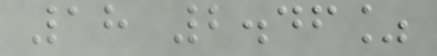18 2.46%
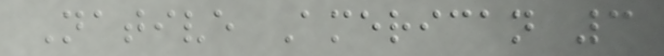Native American 3
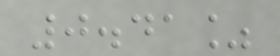0.41%
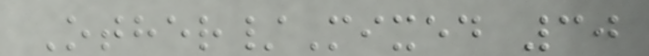Other/Mixed 30
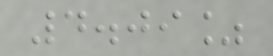4.09%
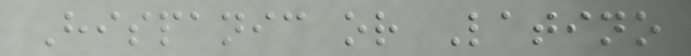Hispanic or Latino
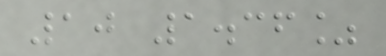10 1.36%
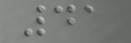41
